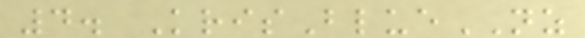4. KrisBlueNZ
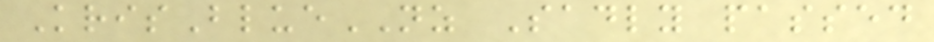KrisBlueNZ Sadly passed
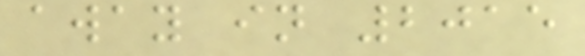away in 2015
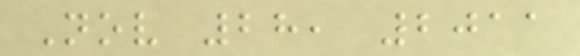Nov 28, 2011
